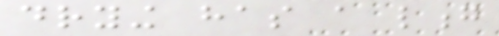drying has a long
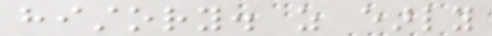history. as early
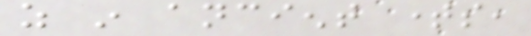as in ancient times,
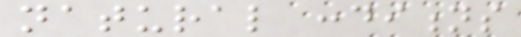natural conditions
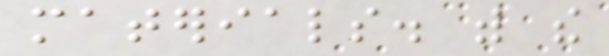materials. with the
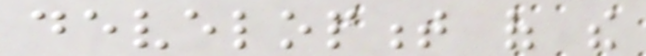development of the
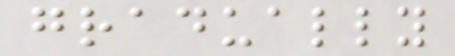gradually
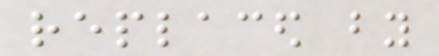replaced by
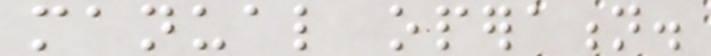manual operation.
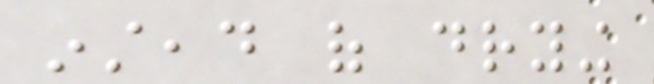instead of drying
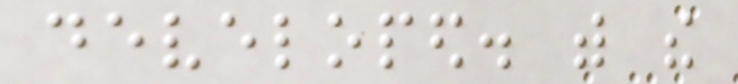developed. with the
